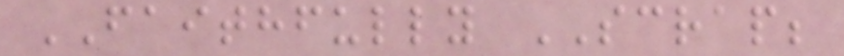FAITHFULLY SCRAP;
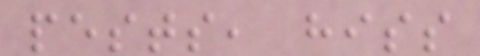pests, hiss
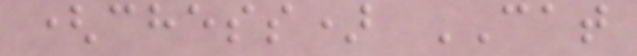(chess) CAT
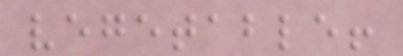vegetable!
